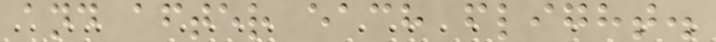and after each flight.
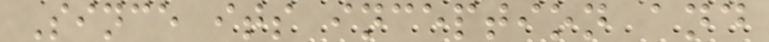Since its inception and
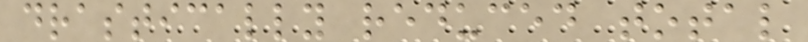drastically reduced total
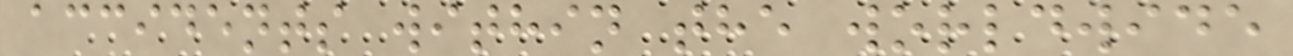accidents within the worldwide
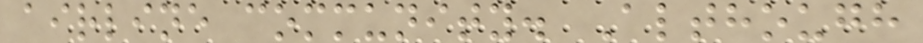airline community. Although
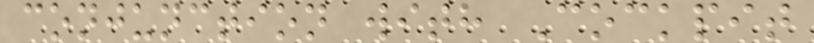conjunction with Cockpit
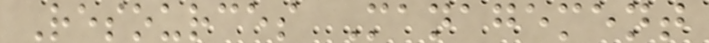Resources Management
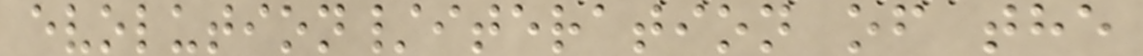evolution/iteration of the
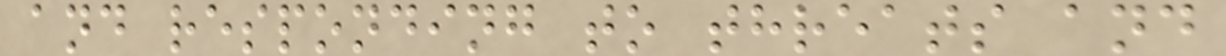and responding to threats and
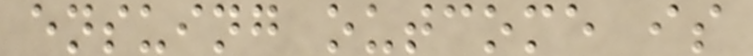ensuing outcome is
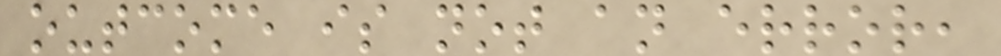outcome is not an error,
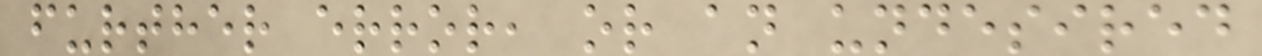further error, or an undesired
